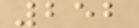252
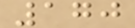170
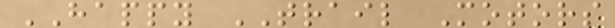HAPPY TRAIL Motors
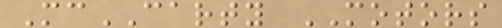McCARTY MOTORS
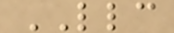LLC
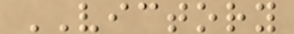VICTORY
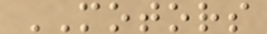MOTORS
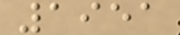1951
